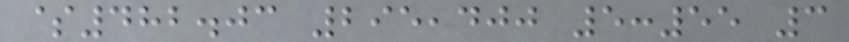$482.03 295,400 5:55 3
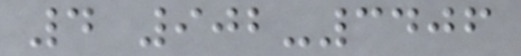4 902-3406
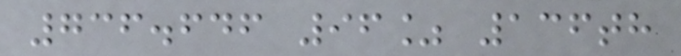736.646 96% 136th
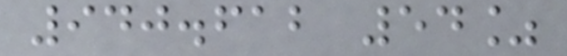940.612 54%
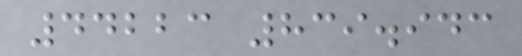44223 839.943
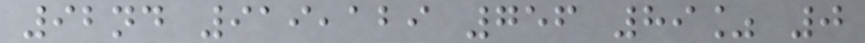92nd 919,129 756 89% 0
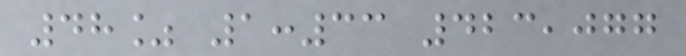48% 1:33 423,077
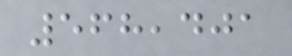568,401
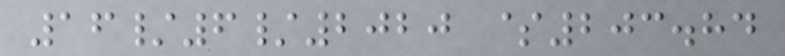16/6/2020 $203.84
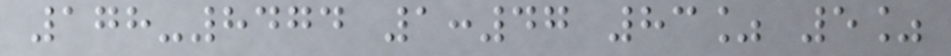178-8474 1:47 83% 5%
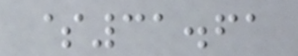$31.61
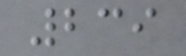239
